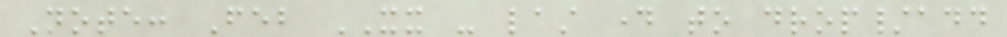Note: Feb XX - last day to drop/add
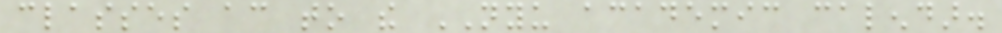classes according to the NYU academic calendar.
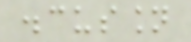discussion
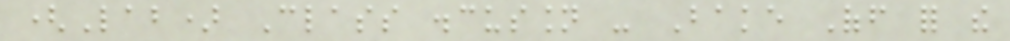(Lab) Class discussion - Bake Off for the
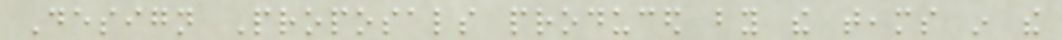Design Proposals produced by the teams in the
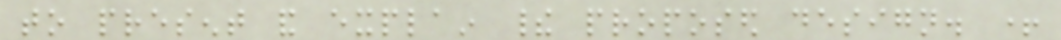to present and explain their proposed design. +
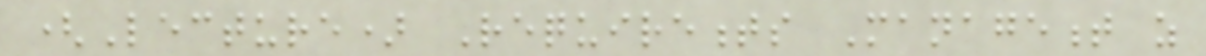(Lecture) Requirements Management as
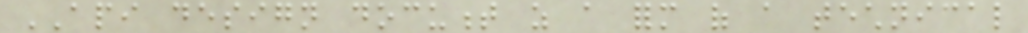API design document as a form of a technical
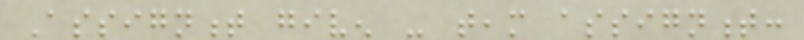Assignment given - team assignment:
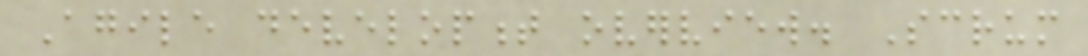Agile development overview. Scrum
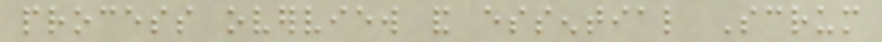process overview and essential Scrum
